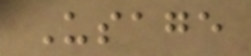Usage
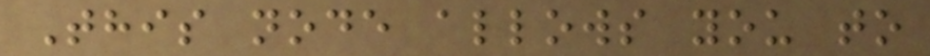This node allows you to
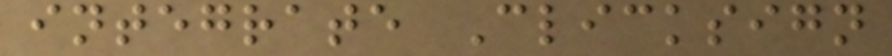integrate Clicksign
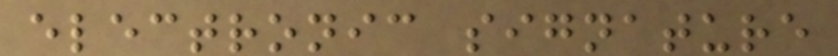electronic signature
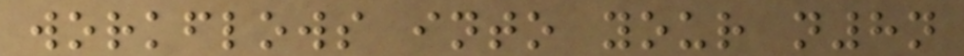workflows into your n8n
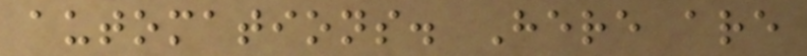automations. Here are
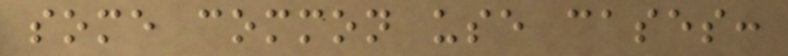some common use cases:
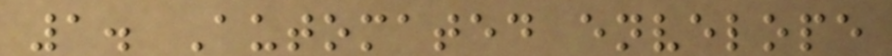1. Automated envelope
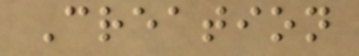Creation
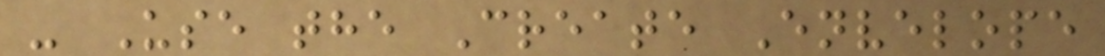- Use the Create Envelope
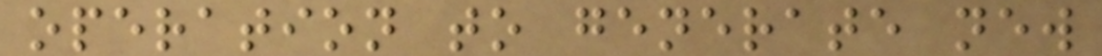operation to generate new
